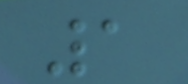1
